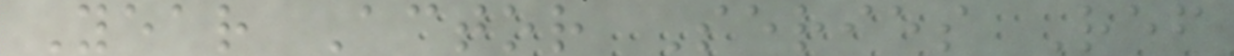Year Actor Series Ref
